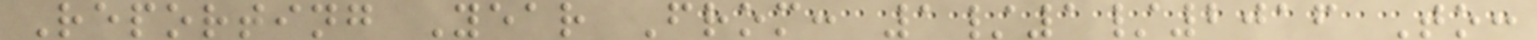Reporting Year From: 1/1/2016 To:
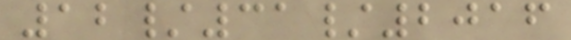12/31/2016
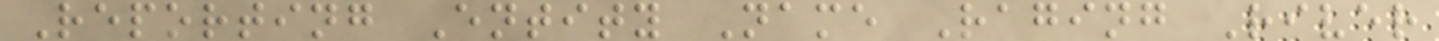Reporting Entity Name Raging River
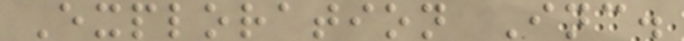Exploration Inc.
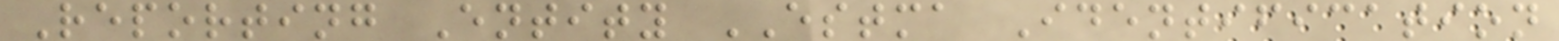Reporting Entity ESTMA Identification
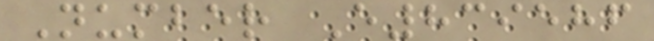Number E839586
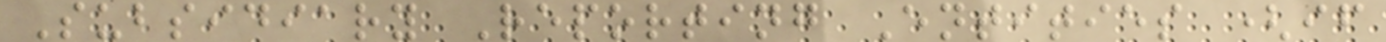Subsidiary Reporting Entities (if
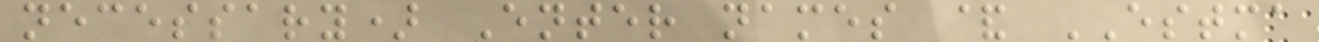necessary) Enter names & ESTMA
